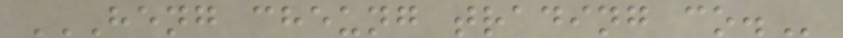HENG CHEUNG TRADING CO.
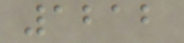1212
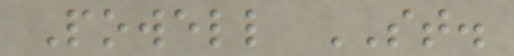Powell ST.
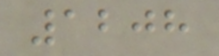1208
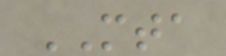MTA
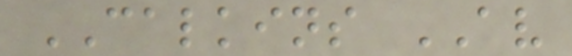CALKINS AV
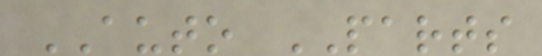AUTO PARTS
